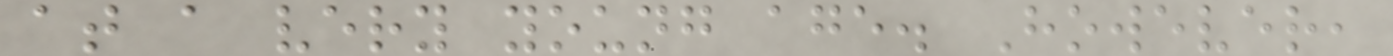at a very young age. However,
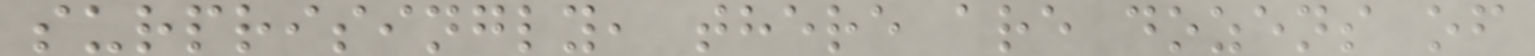surprisingly, there are dozens of
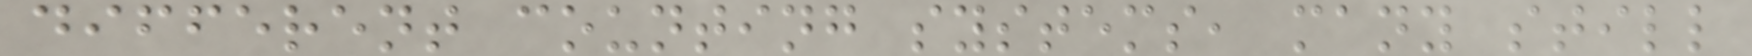different counting systems, many still
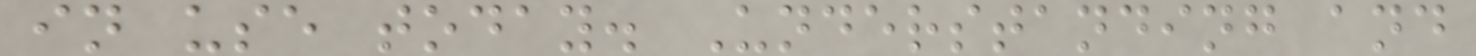in use today. Understanding and
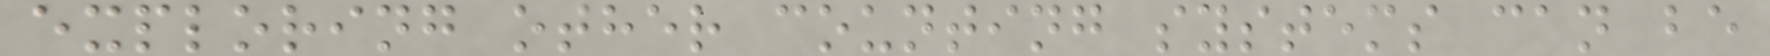exploring other counting systems can be
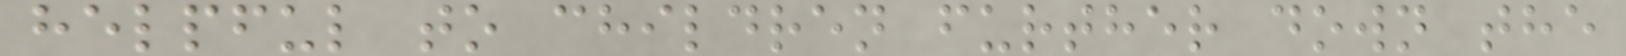helpful to children further down the
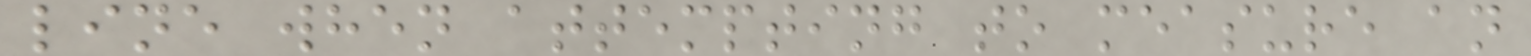line when attempting to measure an
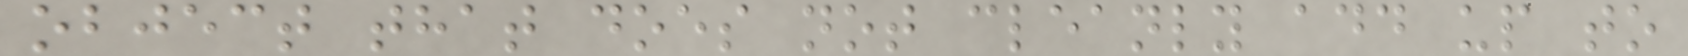object that does not cleanly add up to
